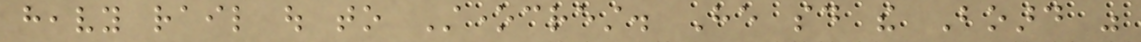heavy rail out to Stonecrest. He said the Board was
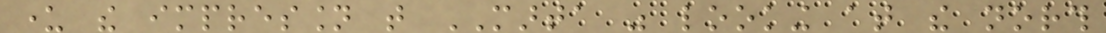under the impression that MARTA was looking at the north
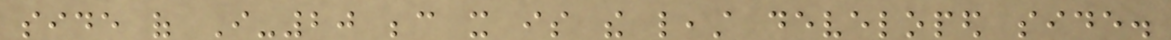side of I-20 because it is the least developed side.
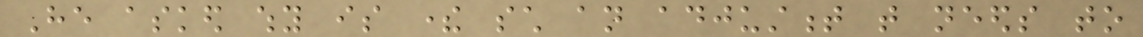He asked why is there such an adjustment that needs to
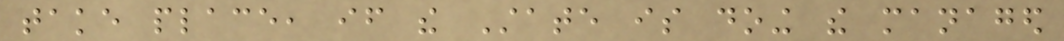take place, if the State is doing the managed
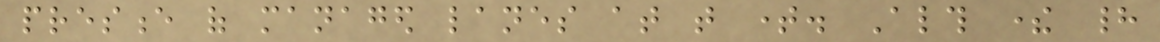presence of managed lanes at that time. Although there had
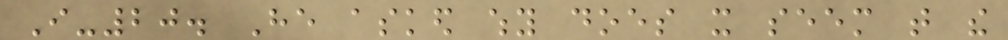I-20. He asked why does it seem that the
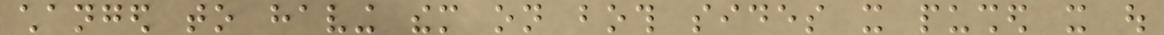changed to having them on both sides it pushed it out
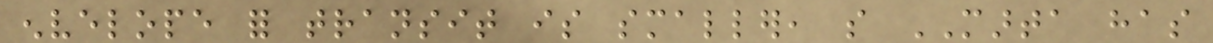envelope for transit is smaller, so MARTA has
